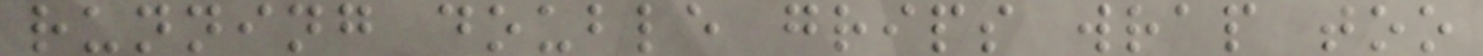running double grips wrap too
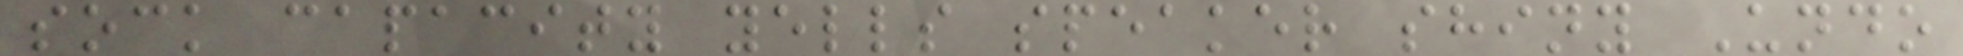sock capacity yells speaker shiny Undo
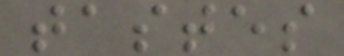tastes
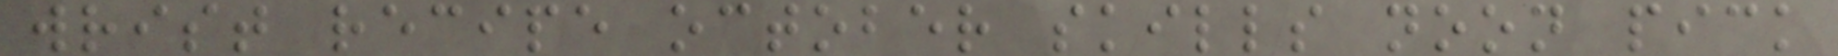wrist recipe october skills noon pick
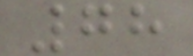78
